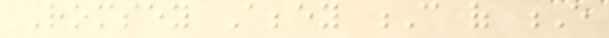Romsey Abbey C of E
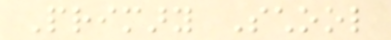Primary School
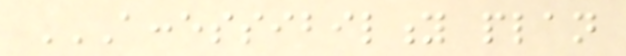ACCESSIBILITY PLAN
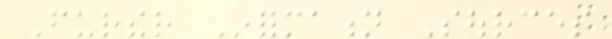Further Information Sources
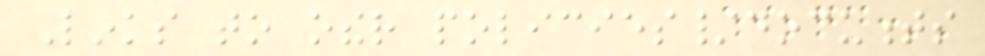Links to other policies/documents
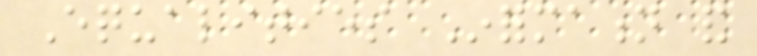Equalities Information and
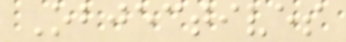Objectives
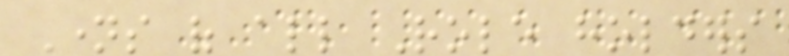Names of all Role holders
